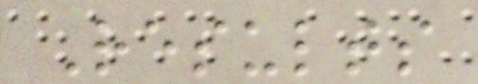Results
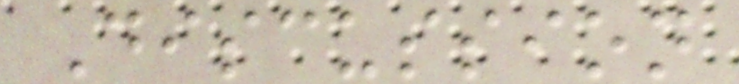Discussion
